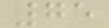75
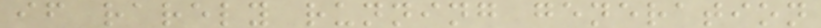if rarely running generation
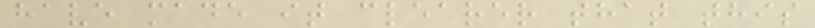have made it clearer that this
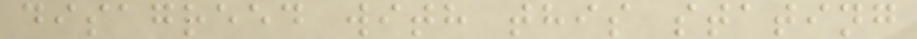disagreed with this stating
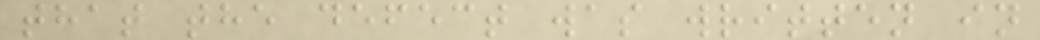that the defect was written in
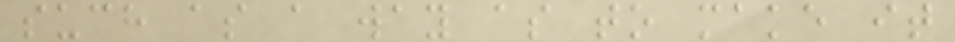such as a way as to make it
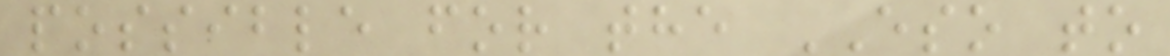possible for the ESO to
